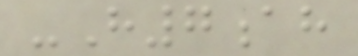-H7ah
